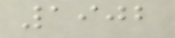1902
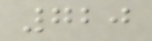720
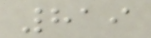819
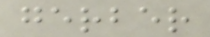gerber
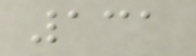131
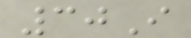30I
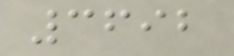3692
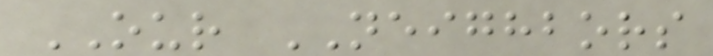OUR NEIGHBORS
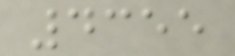4355
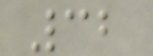32
